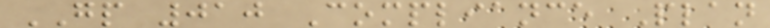GP 010 Compliance Plan
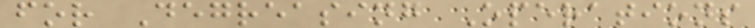for Degreasing Operations
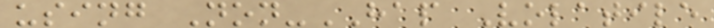using Non-HAP Volatile
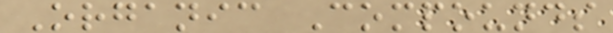Organic Compounds
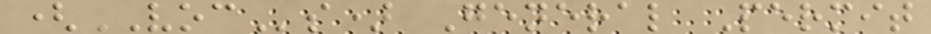(VOCs) General Permit
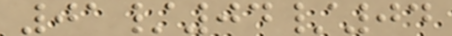01/04/04
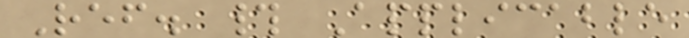Ref. # Applicable
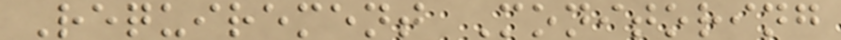Requirement Monitoring
